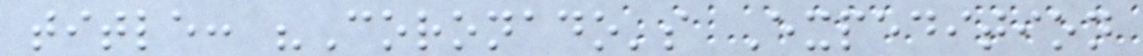title: "Coronado's Expedition
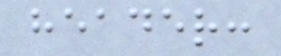header:
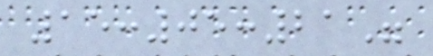15:05:21"
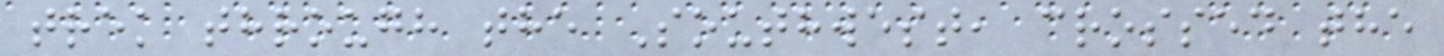trek through the Southwest, crossed the
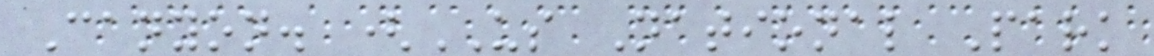Canyon. (US National Park
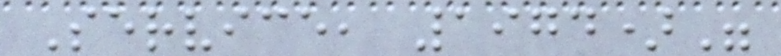Service, 1974)"
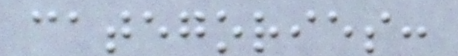categories:
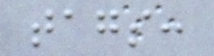tags:
